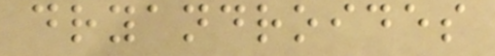dryandroides
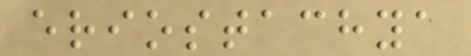eriostachya
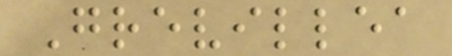Grevillea
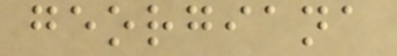georgiana
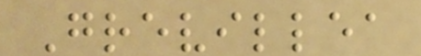Grevillea
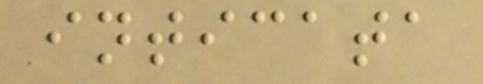inticata
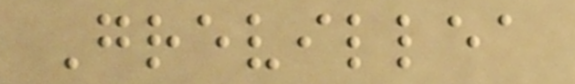Grevillea
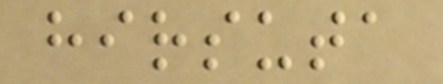hirsuta
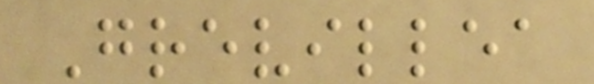Grevillea
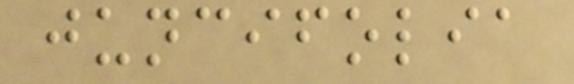juncifolia
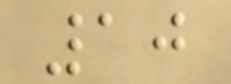10
